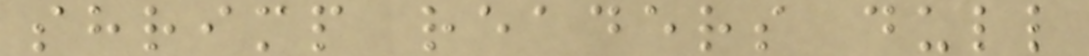shrimp readers dull
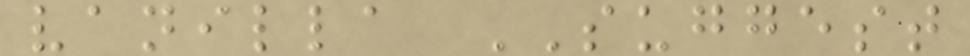vanilla SUGGEST
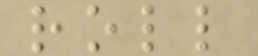roll
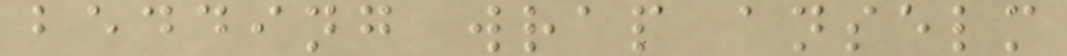bedding wrap anselm
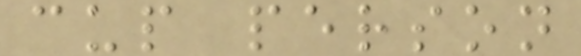cup person
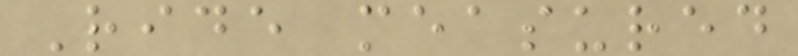Ride measured
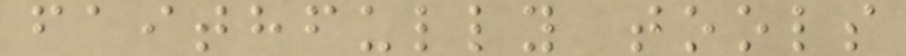faithfully tools
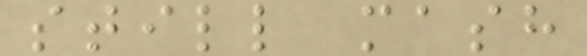still mash
